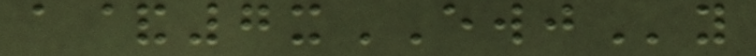a&7xEWJy
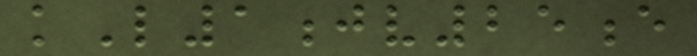kL1jv25e
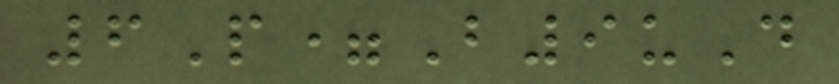6P=B9uD
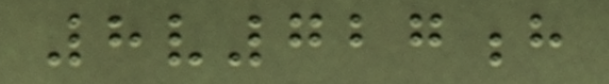8v727h
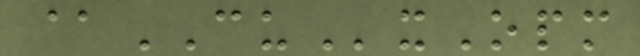@CUxOpm
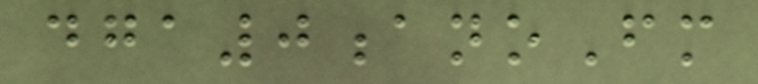dga0anoFm
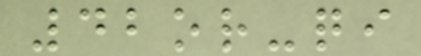42or-qi
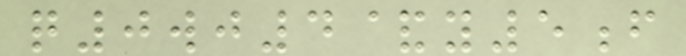q0wj4&y5f
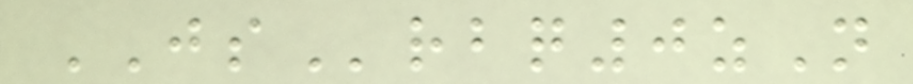JSrbq0zN
